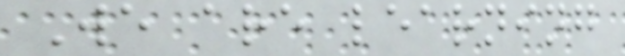We are learning
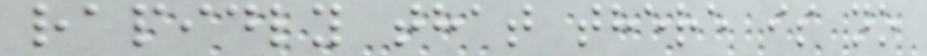rapidly that there is no
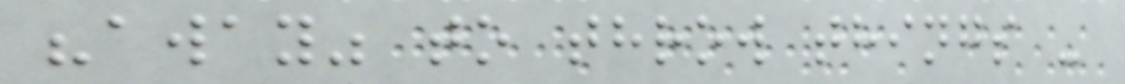"away" to throw things -
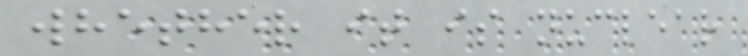whether it is nuclear
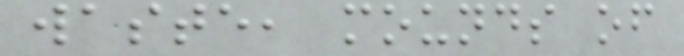waste, mounds of
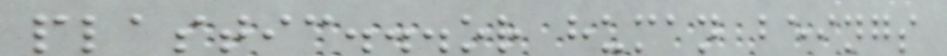plastic...or human beings
